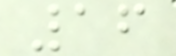16
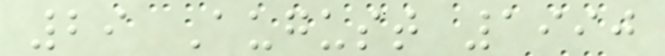29 August 1990
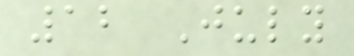12 July
